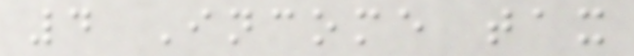4 Income tax
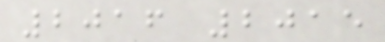2016 2015
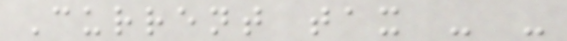Current tax - -
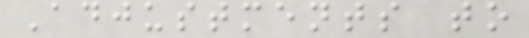Adjustments to
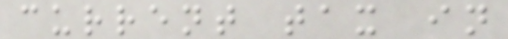current tax in
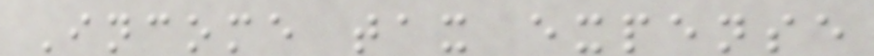Income tax expense
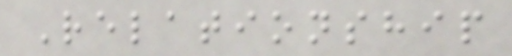Relationship
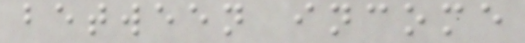between income
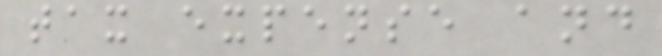tax expense and
